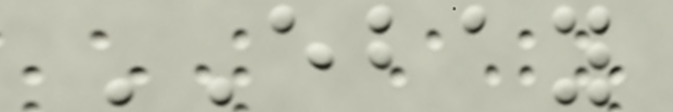EBAY
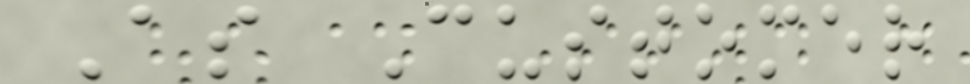As Customer
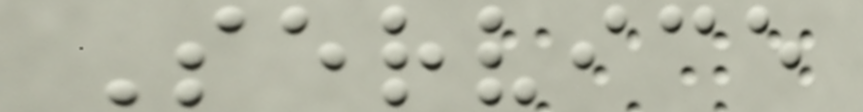Service
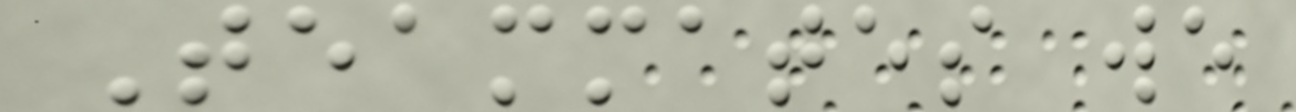Teammates we
